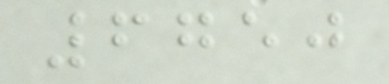6750
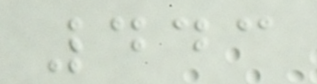443
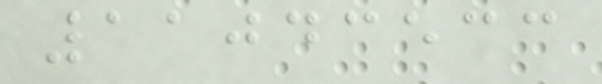11043533
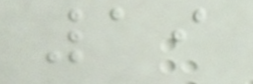19
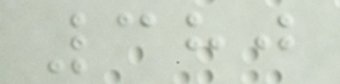380
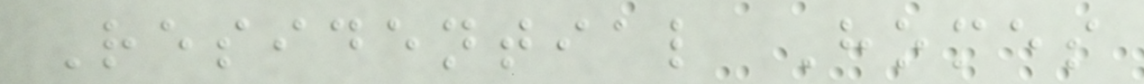Residential Homes
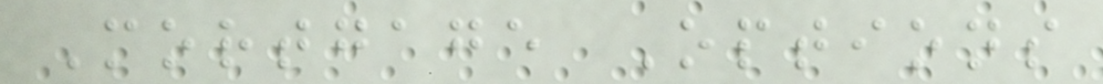Mortgage Options
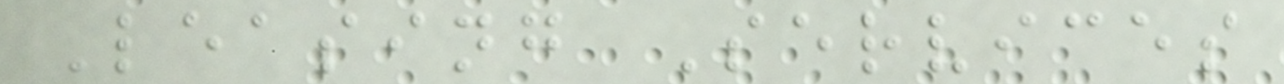Leasing Services
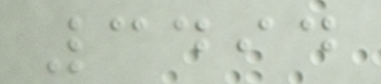3494
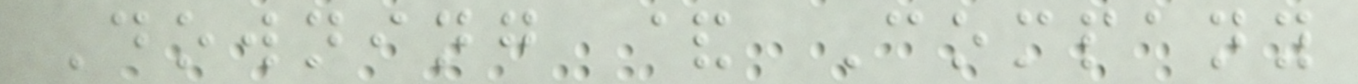Downing & Company
